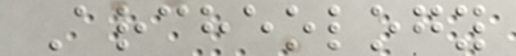Archeology
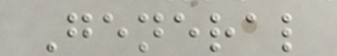General
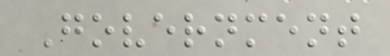Government
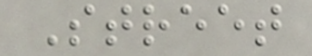Street
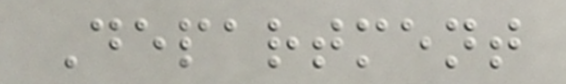Department
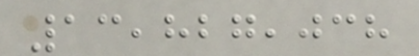13,827,038
